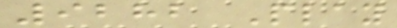9282 Play
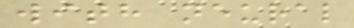with neural
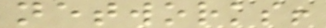networks!
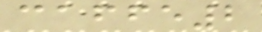caffe2
